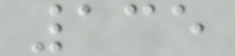135
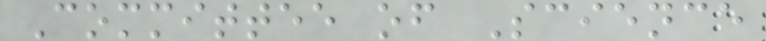Committee of Science
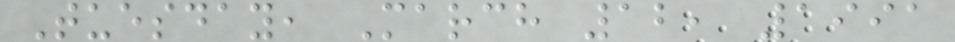Tuesday, March 12, 1991
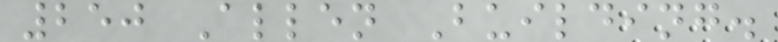250 Allen Building.
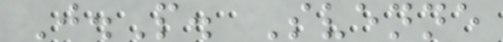J.P. Svenne
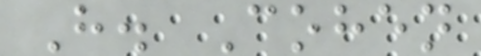H. Cohen
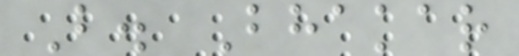B. Bhakar
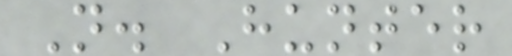N. Hunter
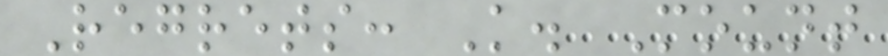Regrets: K. Mount
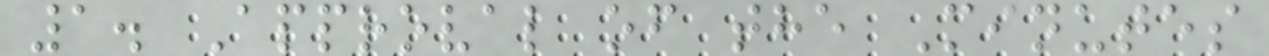1. Approval of the Minutes
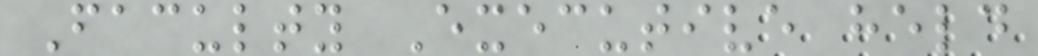Faculty Executive held
